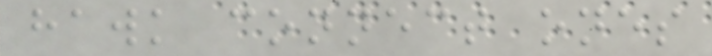hawk connect ones
